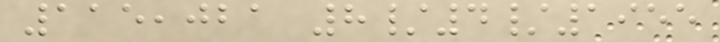115,021 8/4/1955
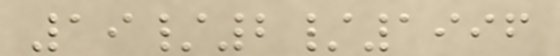19/2/1996
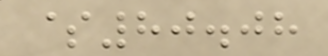$80.08
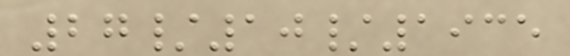27/10/1935
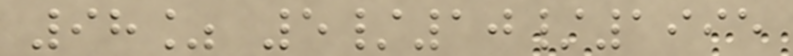98% 5/10/1995
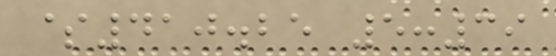$410.25 5:39
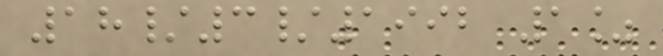18/3/1992 1%
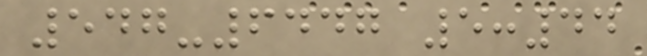547-6447 5:44
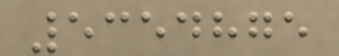5354875
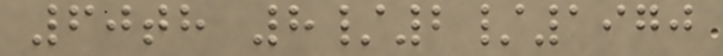60th 8/2/1970
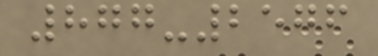877-2576
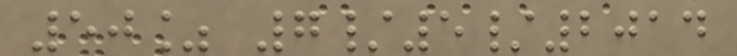50% 7/5/2014
